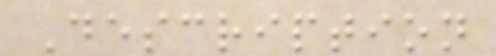Description
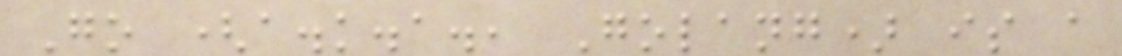Go (a.k.a., Golang) is a
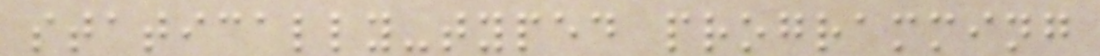statically-typed programming
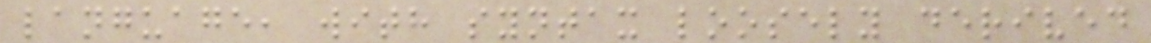language, with syntax loosely derived
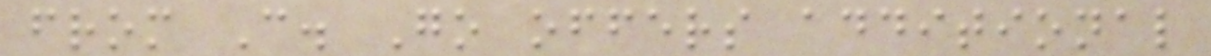from C. Go offers additional
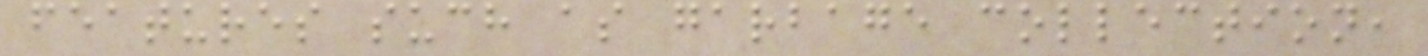features such as garbage collection,
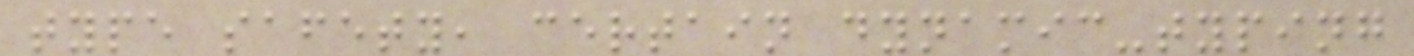type safety, certain dynamic-typing
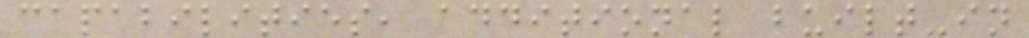capabilities, additional built-in
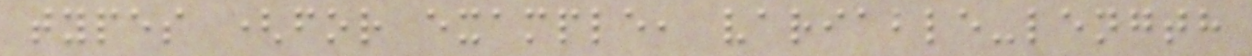types (for example, variable-length
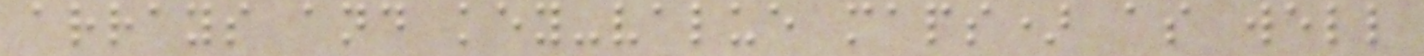arrays and key-value maps) as well
